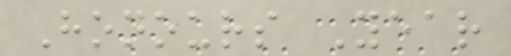Honours Year
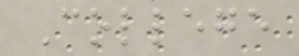College
